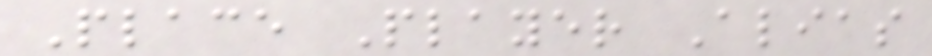Place Player Alias
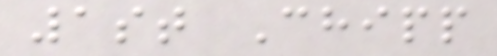1st Chipp
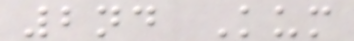2nd Kum
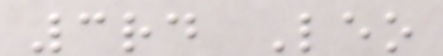3rd Leo
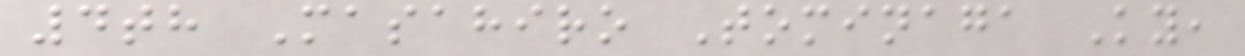4th Masahiro Tominaga Ky,
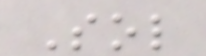Sol
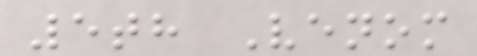5th Venom
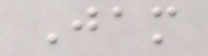Jam
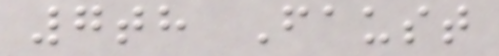7th Faust
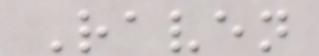Raven
